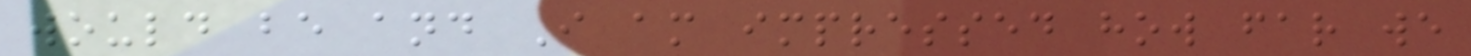would be and I am impressed how far we
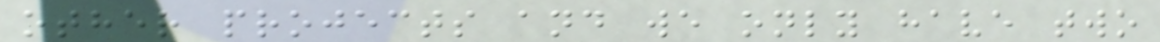other projects and we only have two
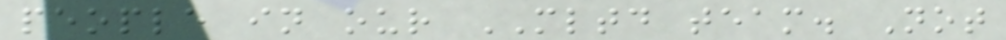people in our MLTD team. Not
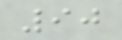90
